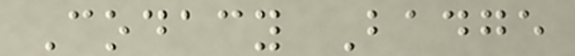Codacy Badge
